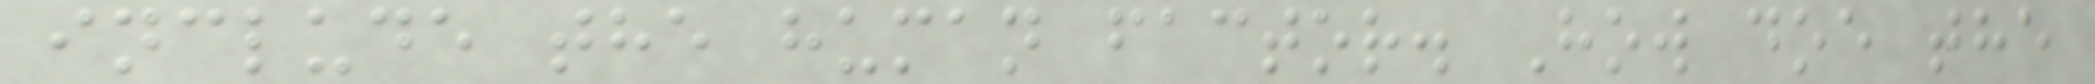include the human factor. How doe the
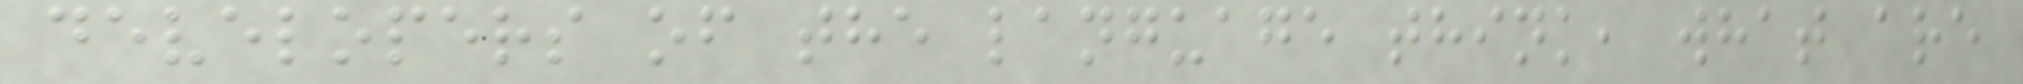developers of the language think, what are
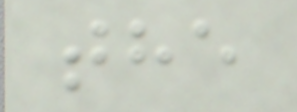the
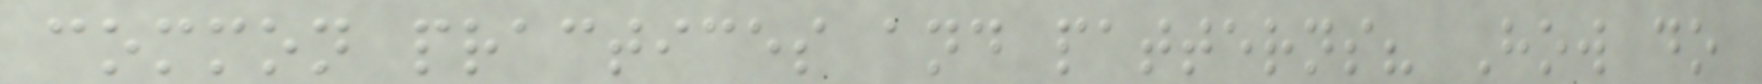common practices and patterns? How do
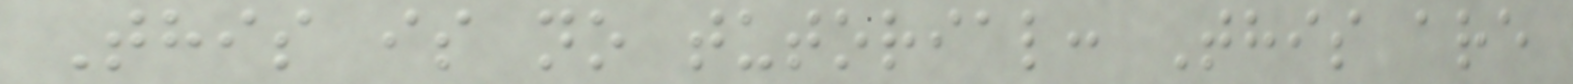This is no tutorial: This are
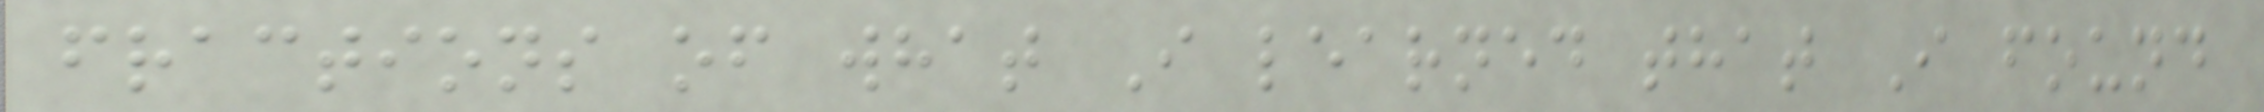fractions of what I learned that I found
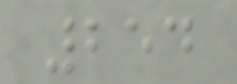254
